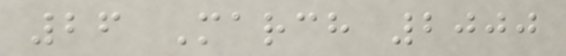26 March 2000
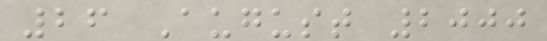26 August 2000
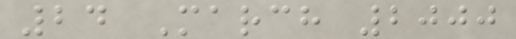24 March 2000
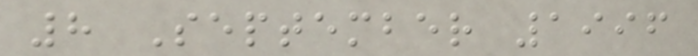8 September 1996
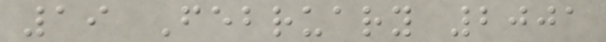19 February 2001
